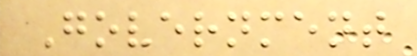Government
